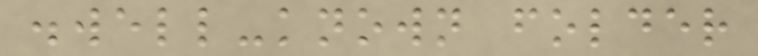.well-known folder
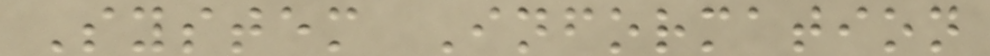System Information
